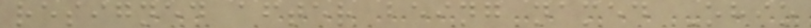resigned after being named Ohio
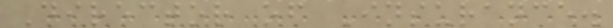Director of Insurance.
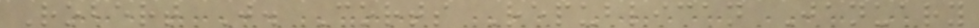Robert J. Corts Republican January
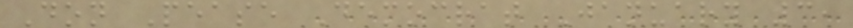Don Pease Democrat January 3,
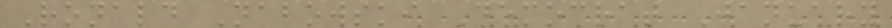Ronald Nabowski Democrat January
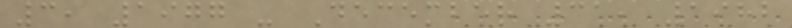3, 1977 - December 31, 1982
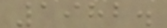1982.
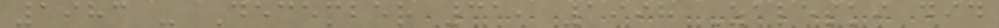1983 - December 31, 1998 Zaleski did
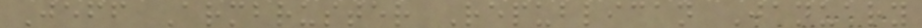Jeff Armbruster Republican January
